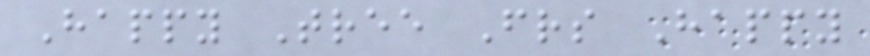Happy Tree Friends Happy
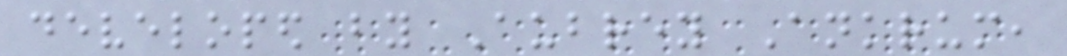developed by Aubrey Ankrum,
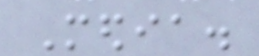Media.
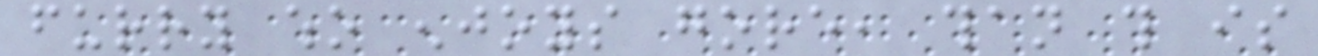furry who enjoys gore, than this is
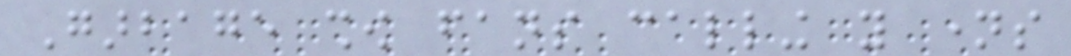Garbage show fans calling you names
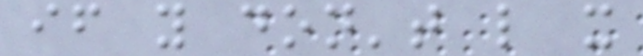if you don't like it
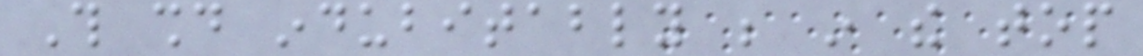This should indubitably be in the top
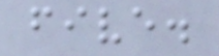five.
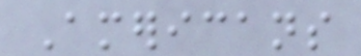Americans
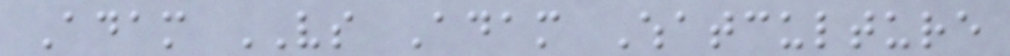Adam VS Adam Whatculture
